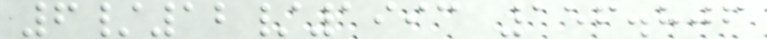6/12/1993 156.806
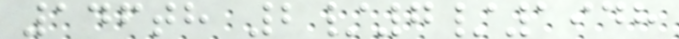146th 2/7/1948
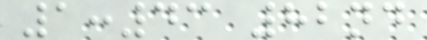1:43 82nd
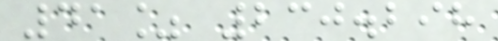41% 230.298
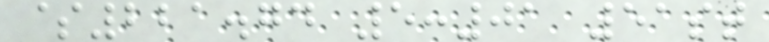$221.74 5:01 51st
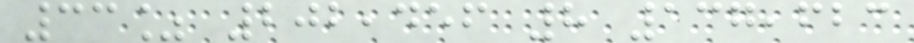33% 202,456 8 137,623
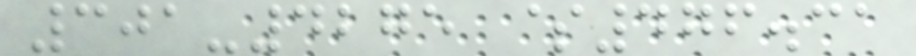301-4275 $476.31
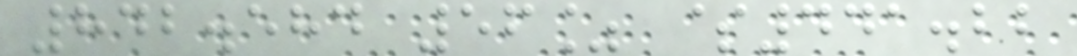842.584 56% $441.22
